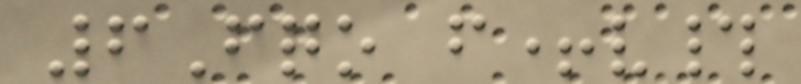6Fqo f+v#
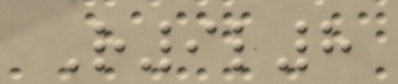R9l8
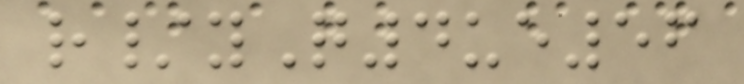r/yQ4ue56
